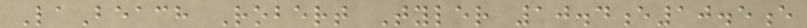LaBeach Robert Tyler 10.4e10.5e
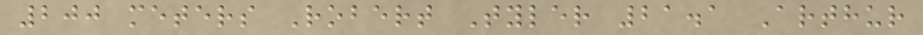200 meters Robert Tyler 21.1 Arthur
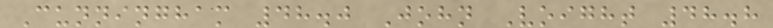Cunningham 48.0 John Voight 48.8
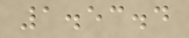1.53.4
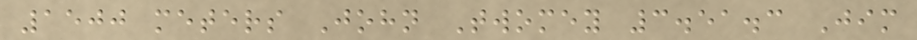1500 meters John Twomey 3.51.3 Jim
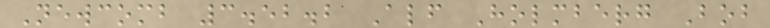Newcomb 3.52.2 Alf Holmberg Bob
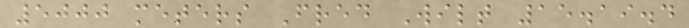5000 meters Fred Wilt 15.19.4
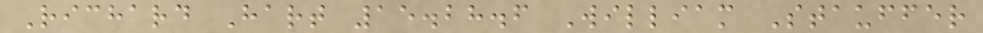Richard Hart 15.28.6 William Stauffer
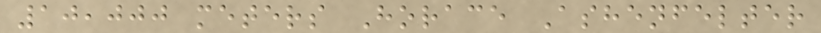10,000 meters Horace Ashenfelter
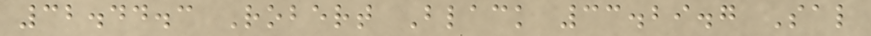32.44.3 Robert Black 33.29.7 Sal
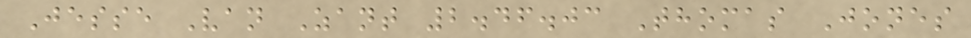Jesse Van Zant 2.46.03 Thomas Jones
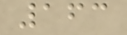163
